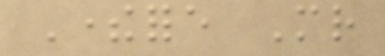Therefore Mr
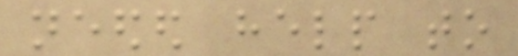needed help to
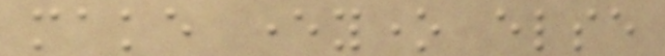make everyone else
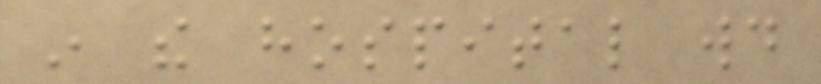in the hospital would
